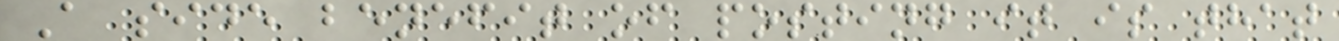A side benefit of posting it is that
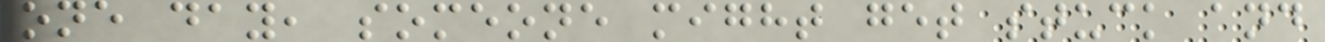one day, someone might get stuck and
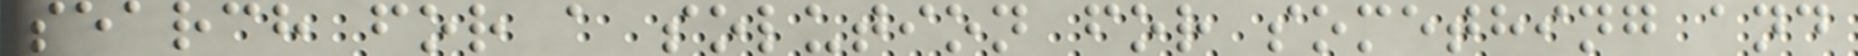search for a solution for something and
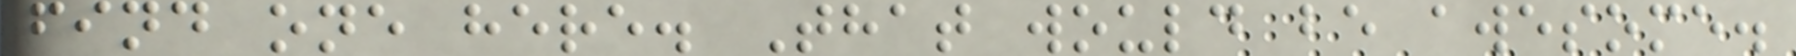find one here. That would be awesome.
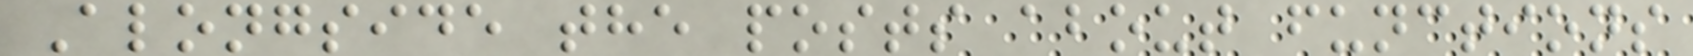Alongside the posts about functions
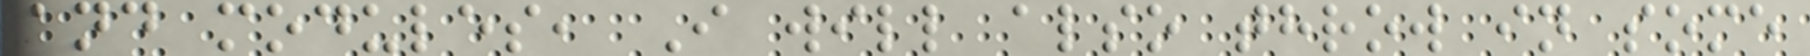and modules, I will also throw in some
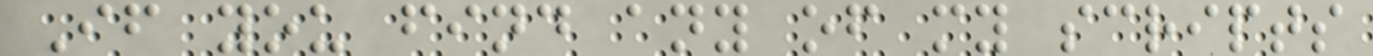If you find any of my scripts
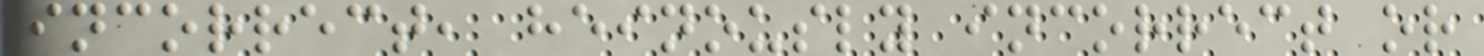incorrect, heinously incorrect or
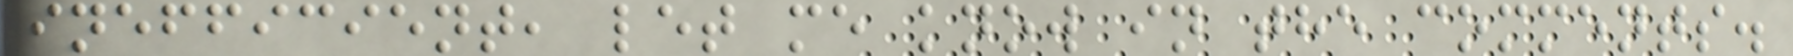inefficient, let me know in the comments.
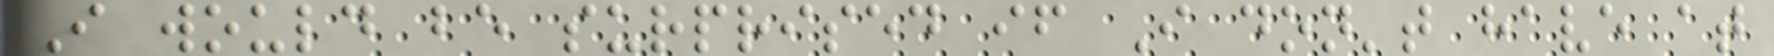I would be surprised if I don't have at
